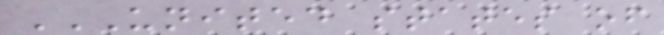UNITED STATES OF
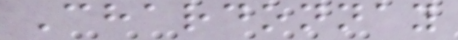Chardonnay
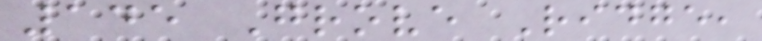145 Grove Ridge,
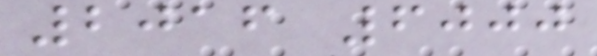2016 6000
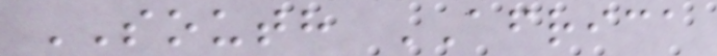SOUTH AFRICA
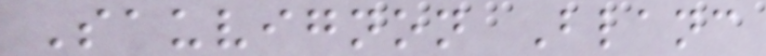Sauvignon Blanc
